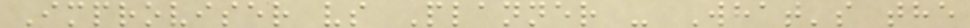Improviser vs Planner - What's the
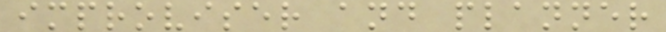improviser and planner
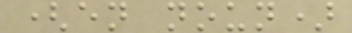(en noun)
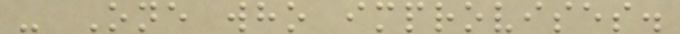- One who improvises.
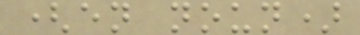(en noun)
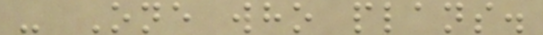- One who plans.
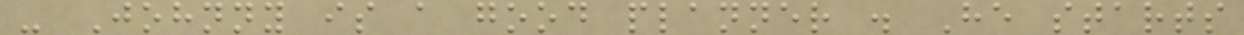- Johnny is a good planner . He starts
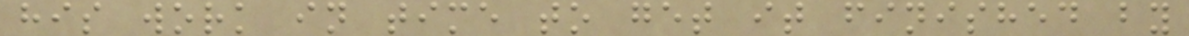his work in time to get it finished by
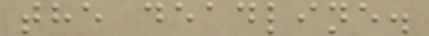the deadline.
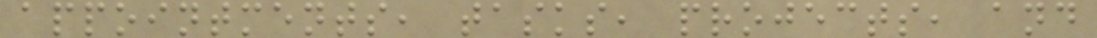appointments, tasks, projects, and
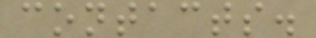contacts.
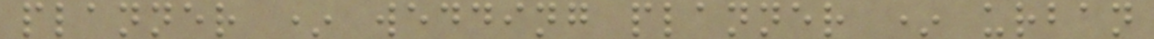planner * wedding planner * urban
